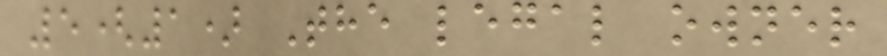5(1) The legal owner
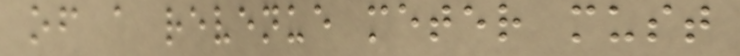of a revenue meter must
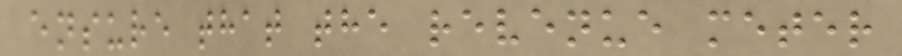ensure that the revenue meter
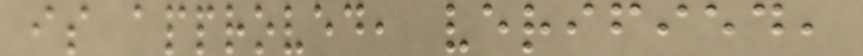is approved, verified,
